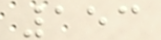153
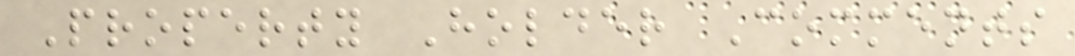Property Holder Comments
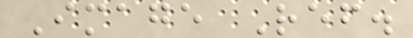Image Ref.
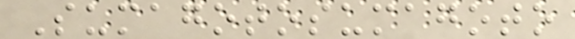Sumagotosumagoto
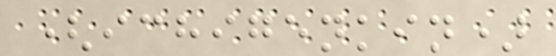(ichigenkin)
